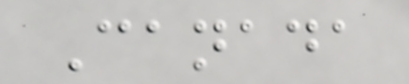Canada
